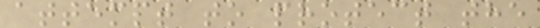attempt to protect the
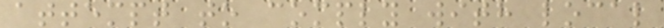attempt to comply with local
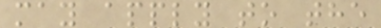may apply to the
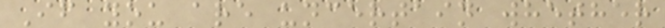If you are uncertain whether
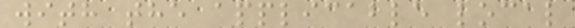with the applicable local
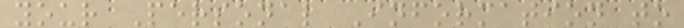your Personal Information to
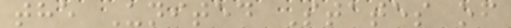the United States of
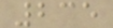235
